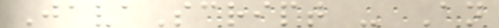JavaScript - An
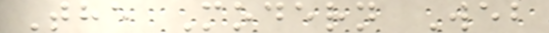The Modern Web
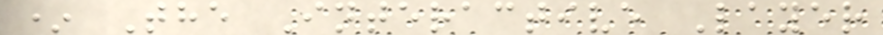* The Interactive Layer
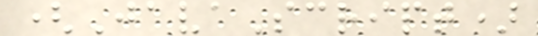(JavaScript)
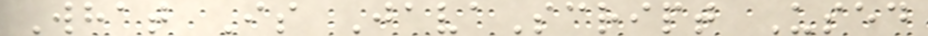What Is JavaScript Used
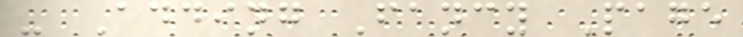- Adding Fancy Page
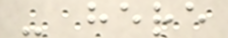- here
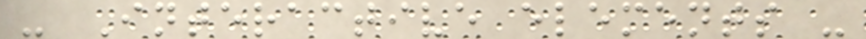- Interactive elements -
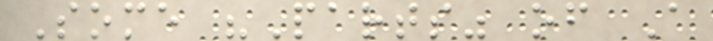Some "Parts" of A
